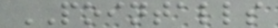POINTALLS
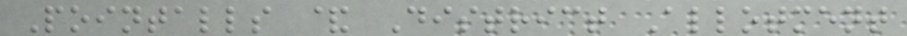Pointalls & District Allotment
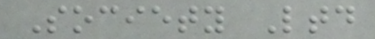Society Ltd
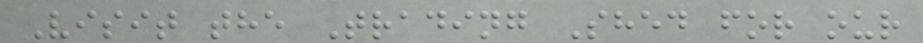Visit the Trading Shed for our
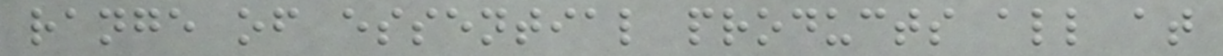range of essential products all at
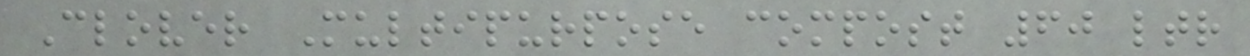Clover Multipurpose compost 60 ltr
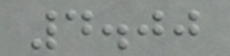4.00
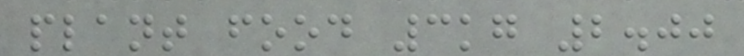plant food 3kg 2.00
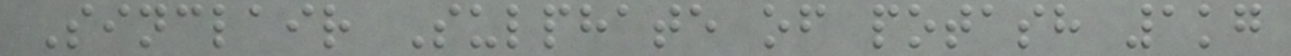Sinclair Sulphate of potash 1kg
